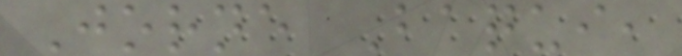Jorne Baqui,
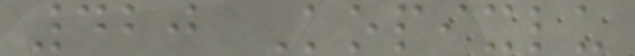420 Kopixlu
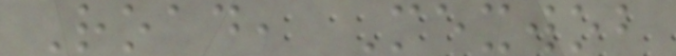Road, Mexwob
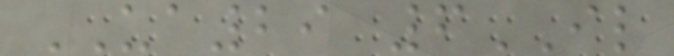UA29 6IL
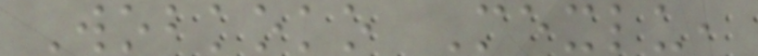Wobkoko Mexlu,
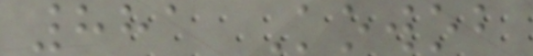881 Kowob
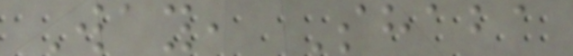Way, Shaba
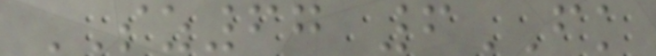SZ67 6FK
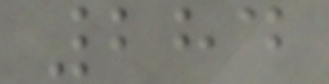284
